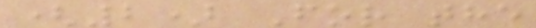(2) For the
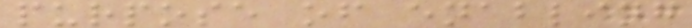purpose of enabling
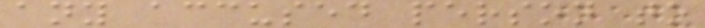any accused person to
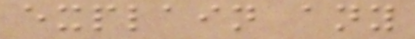explain any
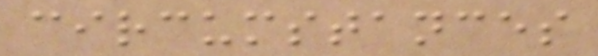circumstances
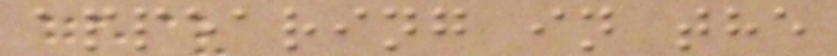appearing in the
